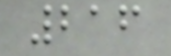216
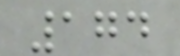174
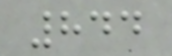844
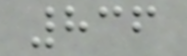836
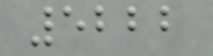5222
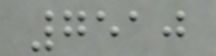7510
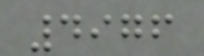4976
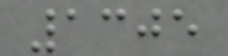1305
